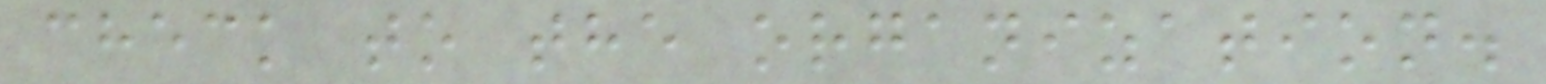check to the organization.
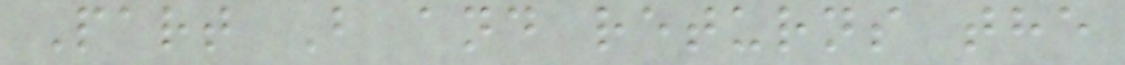Part B and returns the
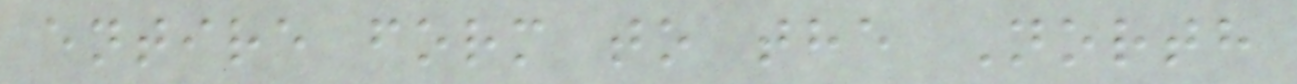entire form to the North
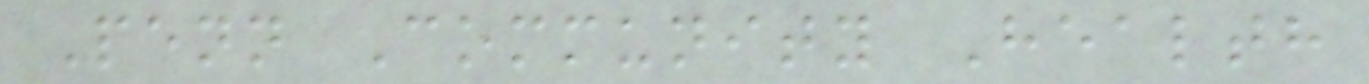Penn Community Health
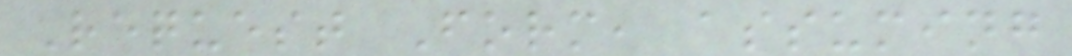Request Form, assuming
